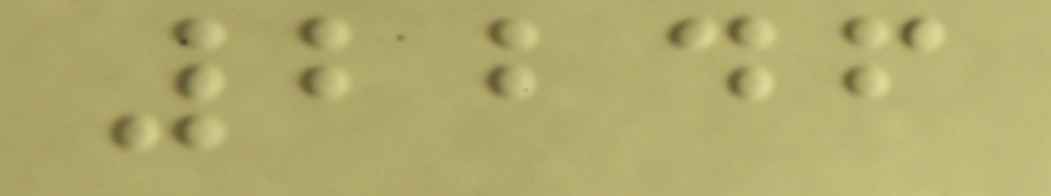2246
